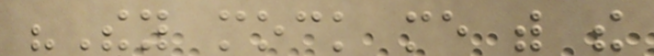"They mock me with the
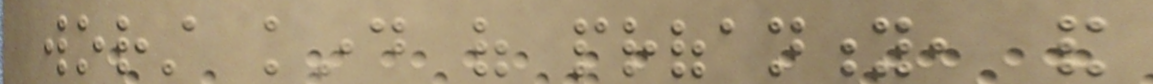worst kind of profanity, and
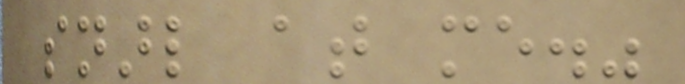snarl at me."
